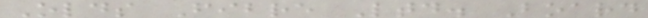Olds Fibre Ltd. Board
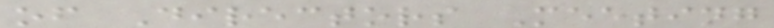of Directors Meeting
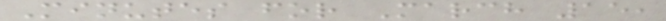Minutes for March 15,
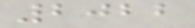2022
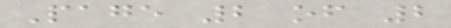Page 2 of 2
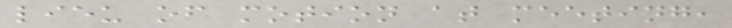lieu of motion at meeting,
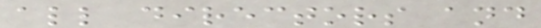all directors and
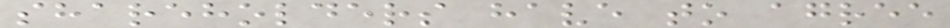shareholders have to agree
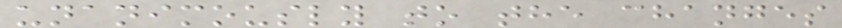unanimously to the changes
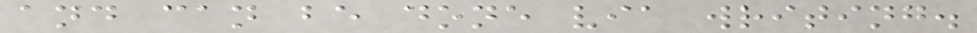and can be done via writing.
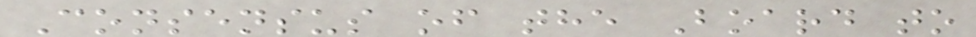Consensus of the Board to
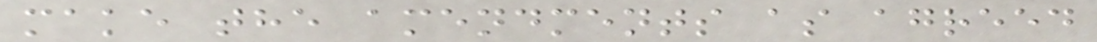make the amendments as agreed
